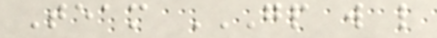Team GP W L
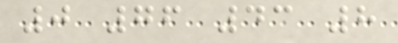0 76 43 8
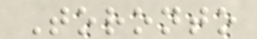Toronto
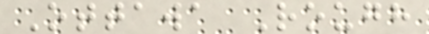Ottawa Rough
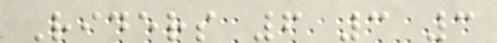Riders 6 3 3
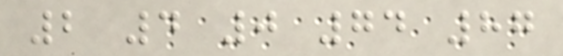2 4 0 74 87
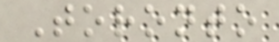Toronto
